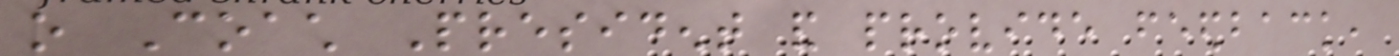o Coach President and provide feedback,
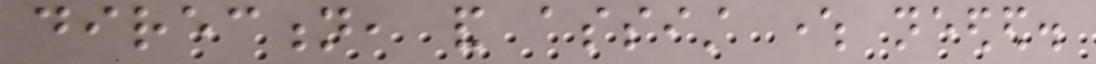direction, and assist where needed.
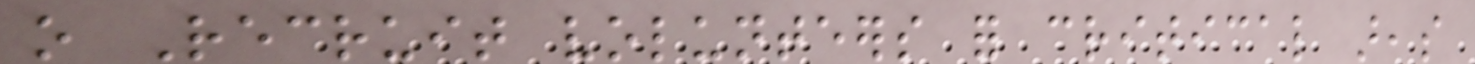o Recruit volunteers for critical areas
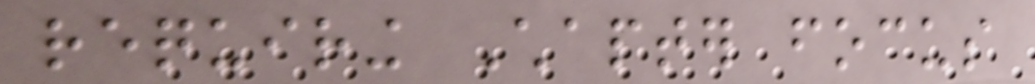requiring Chapter focus
